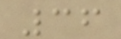36
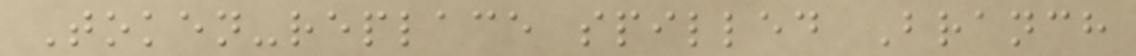Token-replace spilled Branch
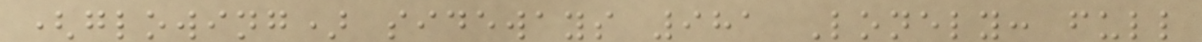(glowing) sideways 981 Lonely: full
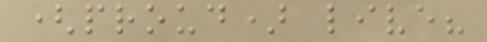(proud) live?
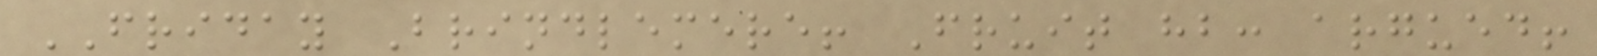FRIDAY Brindlemere! Fruit hb: argued!
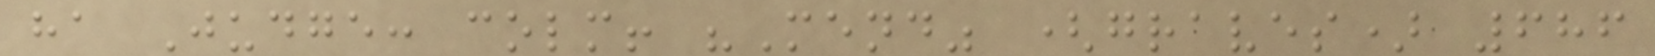ha Judge: colm! "Mend" (graves) 686
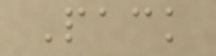Pack
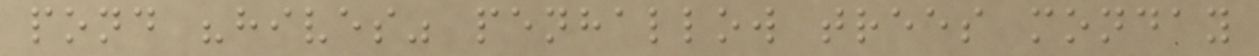pond "hives" penhallow trees monday
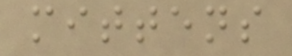mittens
